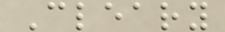Cleary
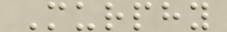Murphy
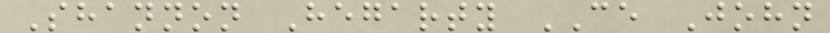Shannon Hegarty CE John
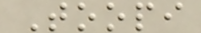Toopi
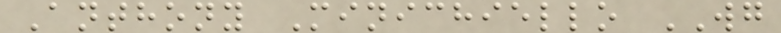Anthony Minichiello WG
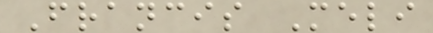Francis Meli
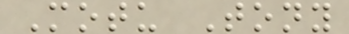Motu Tony
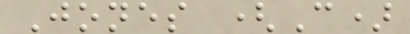Jones (C)
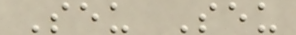Seu Seu
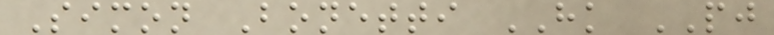Simon Bonetti HK PJ
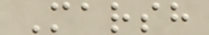Marsh
